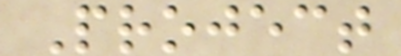Project
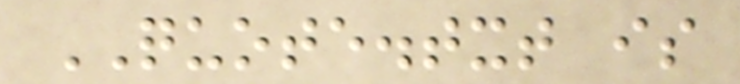QUOTE.txt is
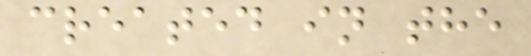created in the
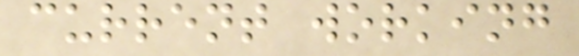current working
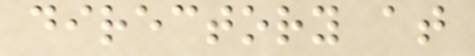directory at
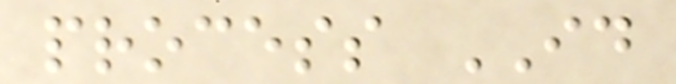process ID
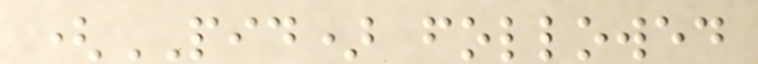(PID) followed
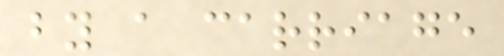by a carriage
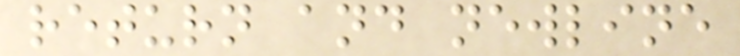return and newline
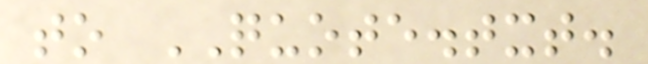to QUOTE.txt.
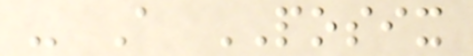- A POSIX
